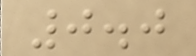0.0
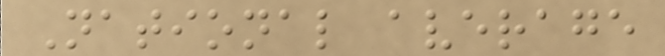National average
